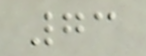73
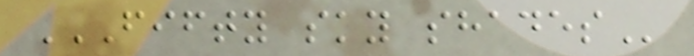FIFTY SKY SHADES
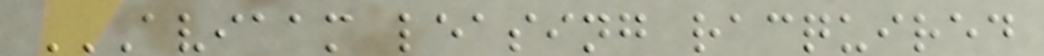AVIAAM LEASING RACQUIRED
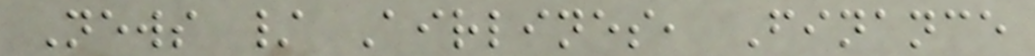News / Airlines, Finance
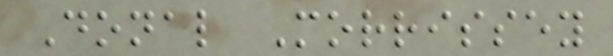Donal Morrissey
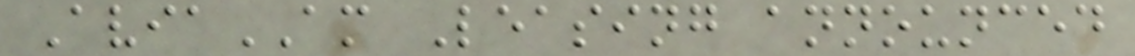AviaAM Leasing announced
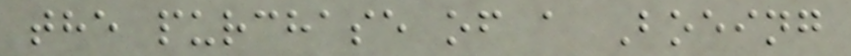the purchase of a Boeing
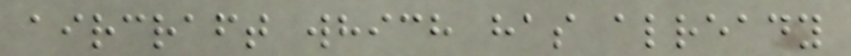aircraft which has already
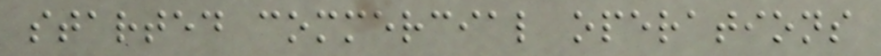started commercial operations
